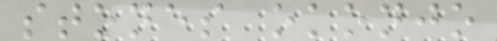stones okonjo
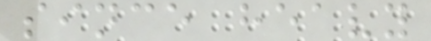since heavy
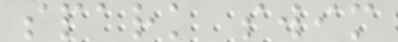spark swim
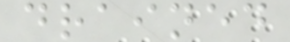drained
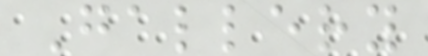Gallery
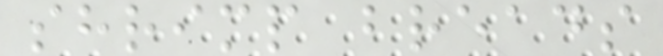shrimp breads
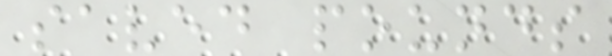saved pounds
